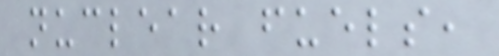nuclear fuels,
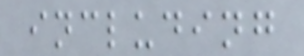including
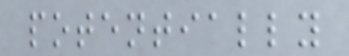potentially
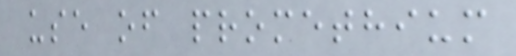use of promethium
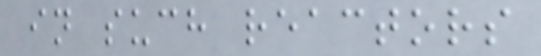in such reactors
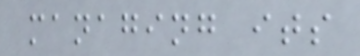managing its
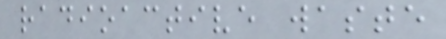radioactive waste
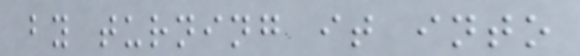by turning it into
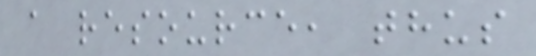a resource, thus
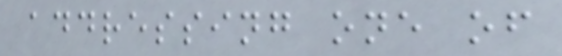addressing one of
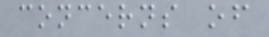concerns of
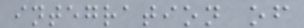integration of
